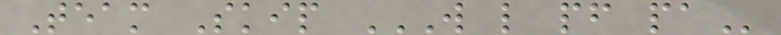Team Skip W L PF PA
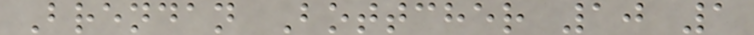Brendan Bottcher 10 1
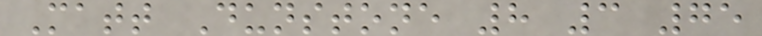Matt Dunstone 8 3 75
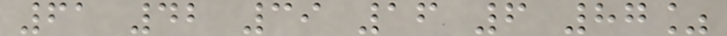61 42 39 16 6 87%
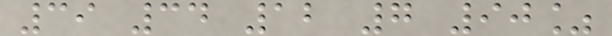39 34 12 7 90%
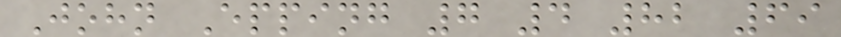John Epping 7 4 82 69
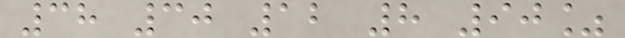38 30 12 8 90%
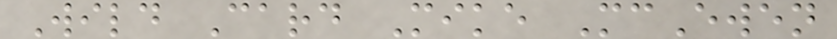Wild Card Mike McEwen
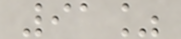91%
